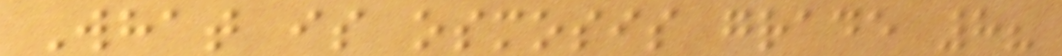What is osmosis grade 8?
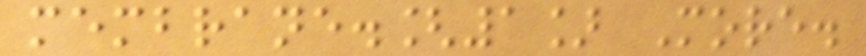membrane.[1] More.
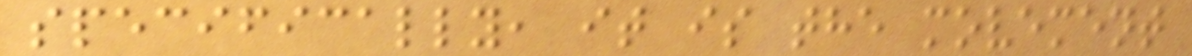specifically, it is the movement
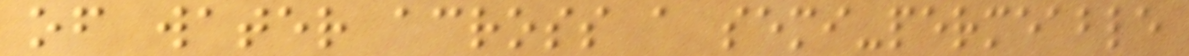of water across a semi-permeable
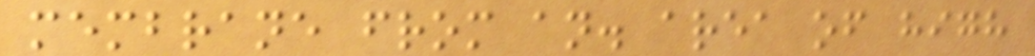membrane from an. area of high
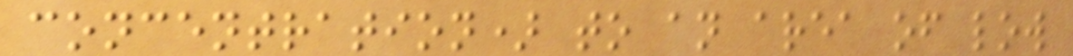concentration) to an area of low
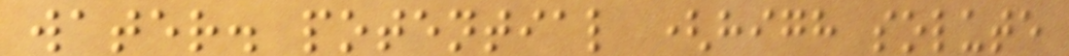water. potential (high solute
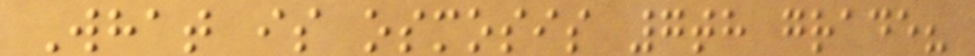What is osmosis 7th grade?
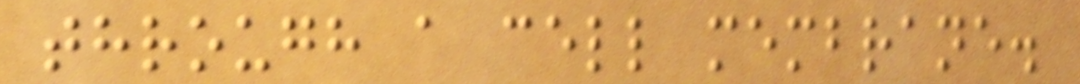through a cell membrane.
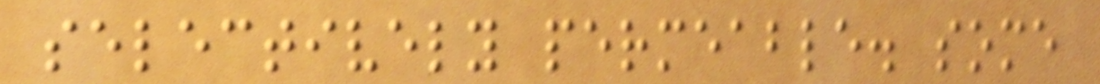selectively permeable. some
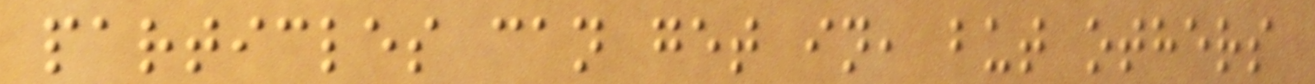particles can get in, but others
